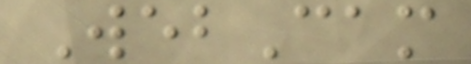WebCam
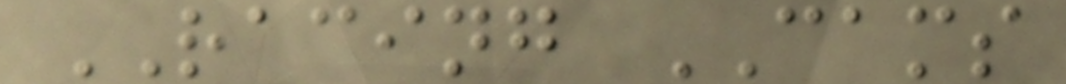RACING CAMS
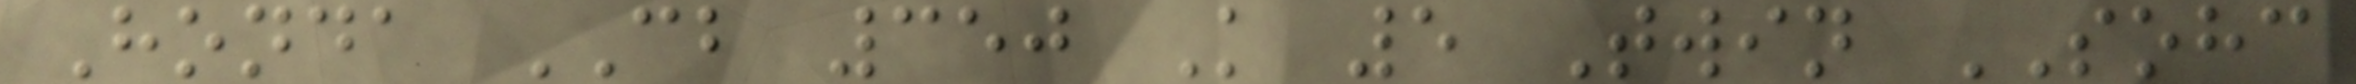Honda CB 350 K 5 Twin SOHC
